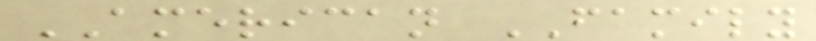AMERICAN FAMILY
